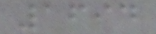1694
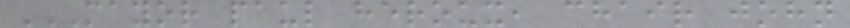MAYOR PAUL HEROUX, CHAIR JOHN
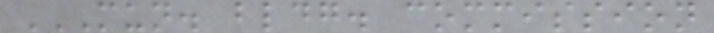MUN. BLDG. COMMISSION
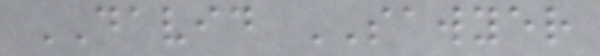DAVID SAWYER
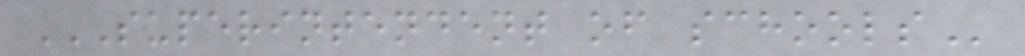SUPERINTENDENT OF SCHOOLS
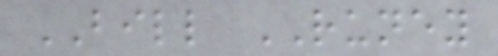BILL RUNEY
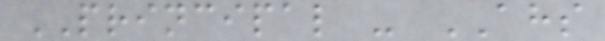PRINCIPAL - AHS
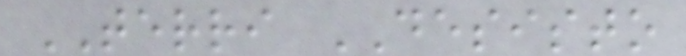TERRI DESISTO
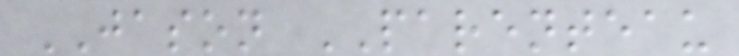JASON PARENTEAU
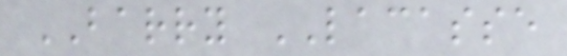BARRY LACASSE
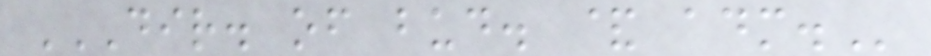DIR. OF BUD. & ADM.
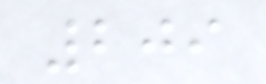209
